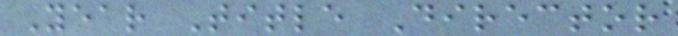Year Title Director
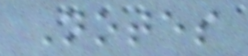Notes
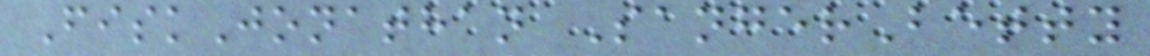FiskJonathan SangerBetty
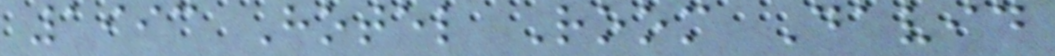1993 Hotel Room David
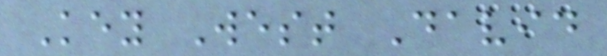Key West David
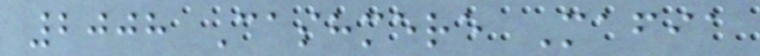2008 Cashmere Mafia
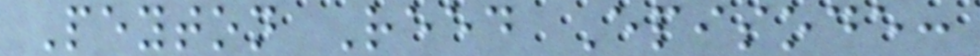Peyton Reed Episode:
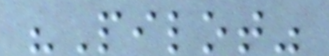"Pilot"
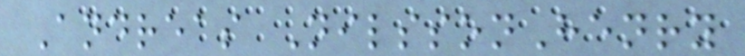Andreas NilssonHenry
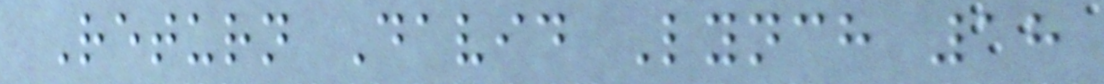Return David Lynch 18
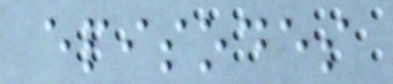episodes
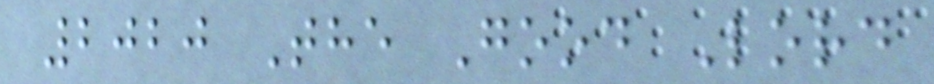2020 The Good Lord
